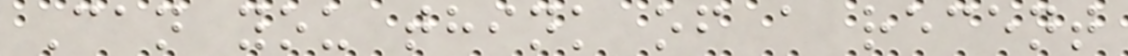Can you think of a recent
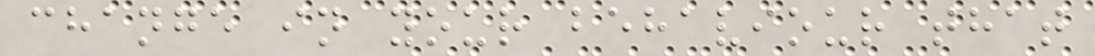change in your behaviour that
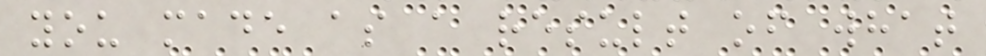you made as a result of what
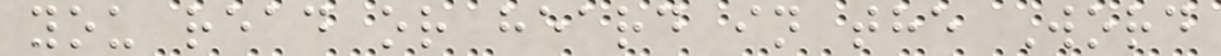you read or heard in the Word
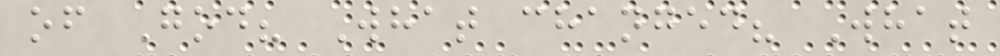of God? What changed? What
